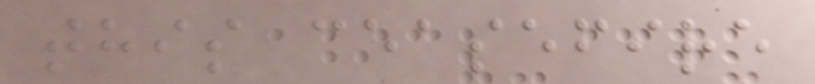this ceasefire
